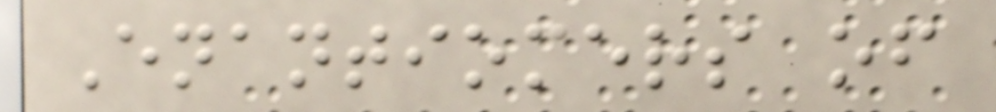Enantiomers of
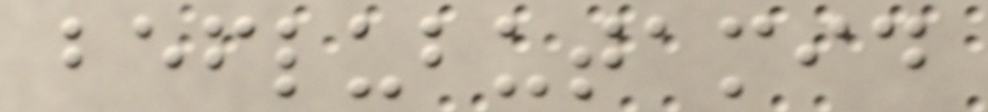beflubutamid
